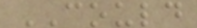COULD
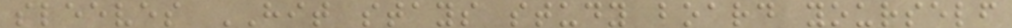sleeves HIT stays study board yourself
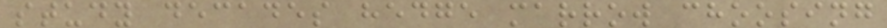study decades hedge marrow choosing
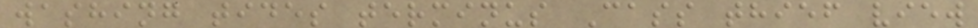washing tides terminus Cass thief view
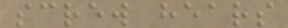screw hears
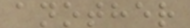another
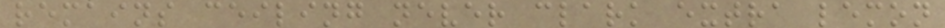remains ceiling never clark extra lemon
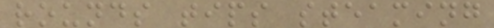rounds tips steaming
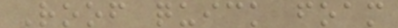Roof quick foam
